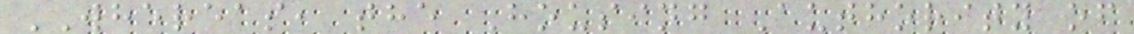WHEREAS, the Housing Authority of
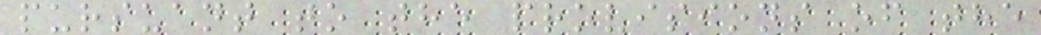pursuant to the provisions of the
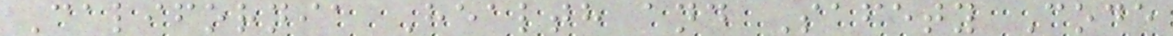California Health and Safety Code
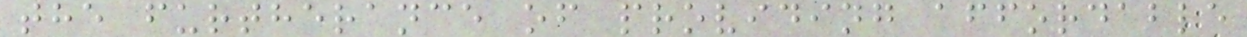the furtherance of providing affordable
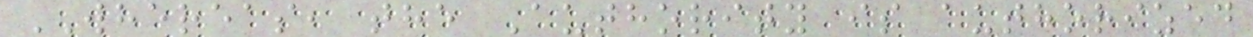WHEREAS, the Authority is authorized
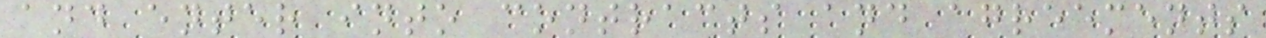and enter into contracts and agreements
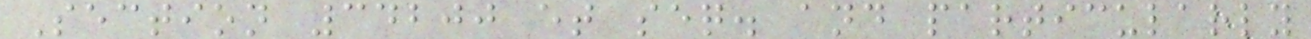Section 34200 et seq. and particularly
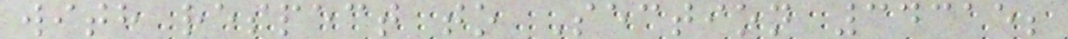with respect to Section 34315;
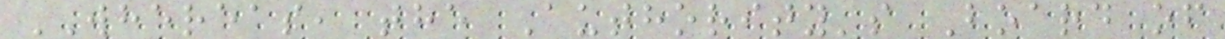WHEREAS, the Authority's Board of
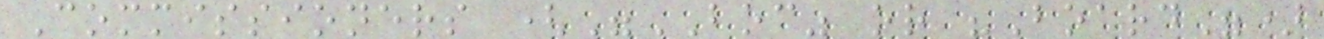Commissioners ("BOC" or "Board")
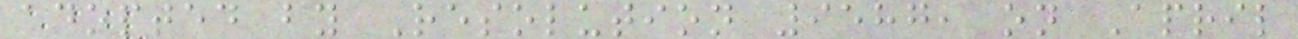adopted by Resolution 9587, on April
